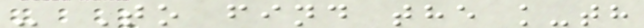- To find the k-th
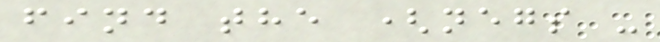find the (negs -
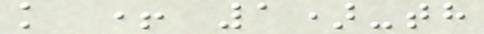k + 1)-th
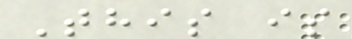This is
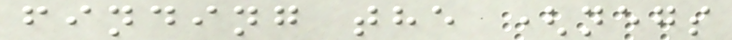finding the (negs
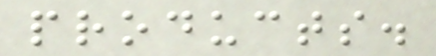products.
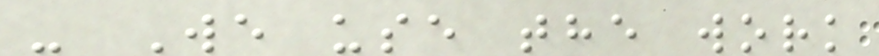- We use the work
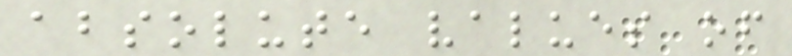absolute values of
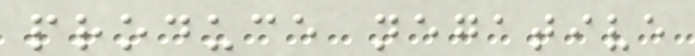produce negative
